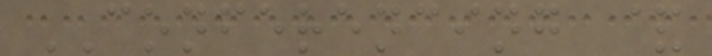CONFERENCING &
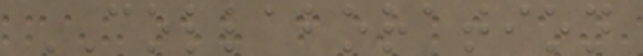COLLABORATION
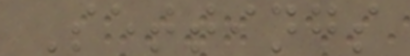Settings
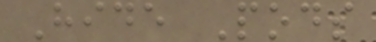Hide Pods
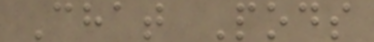Chat Pods
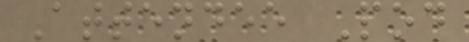Attendee Pod
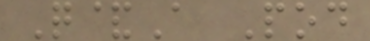Q&A Pod
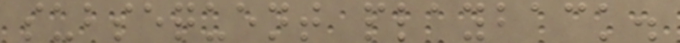subsequent playback.
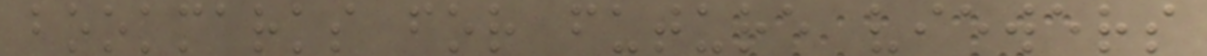bookmarks for future viewers
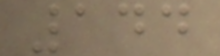144
